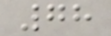78
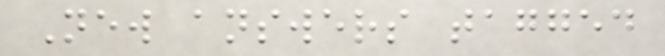New answers tagged
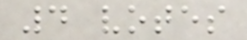4 votes
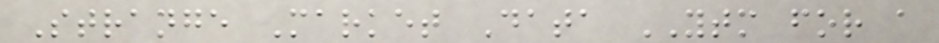Strange Market Data YTM for a
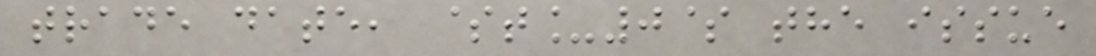trade date, $t_0$ the issue
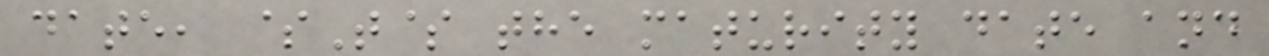date, $T$ the maturity date and
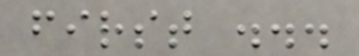first ...
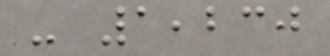- 1,230
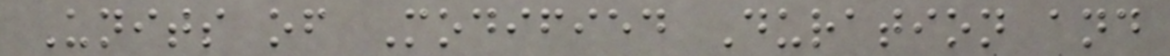Units of Modified Duration and
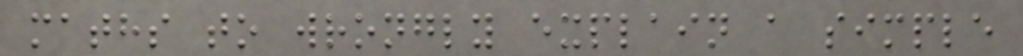maths to wrongly explain a simple
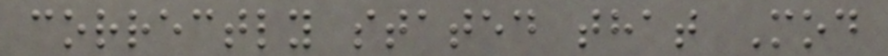correctly stated that Mod
